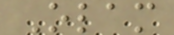Olam
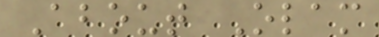About Olam
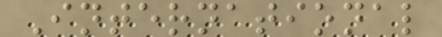International
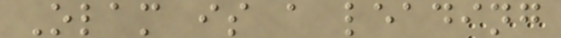Olam is a leading
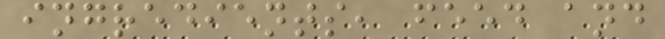ingredients, feed and
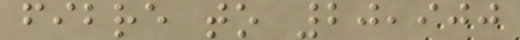fibre to 20,900
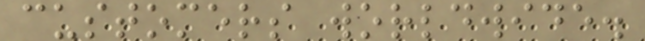customers worldwide.
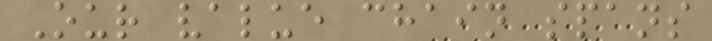Our value chain spans
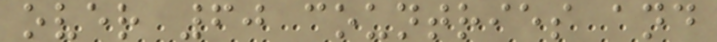over 60 countries and
